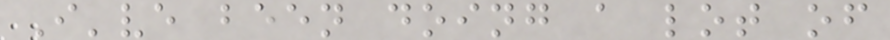I've been doing a lot of
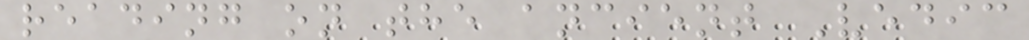reading on the ancient Vedic
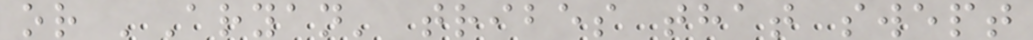or 'Aryan' tribes that swept
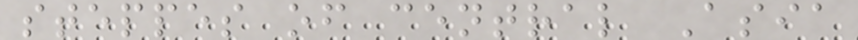steppes of central Asia
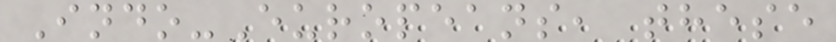Indo-Europeans, these
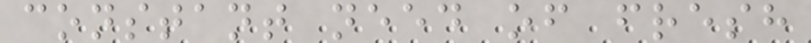constant need of fresh
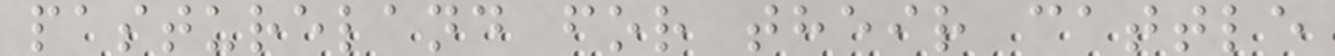pastureland for their cattle
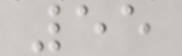55
